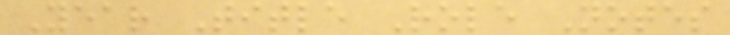Year Title Role Notes
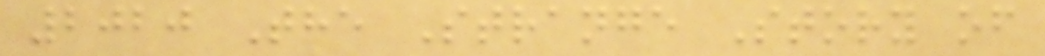2020 The Strange Story of
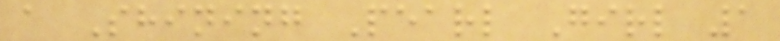a Shining Pearl Girl 1
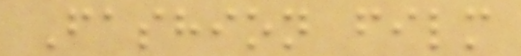Fashion film
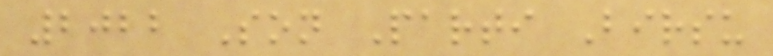2022 Son Parti Birsu
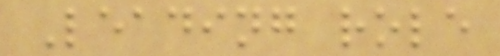Leading role
